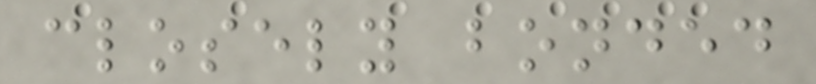closely bonded
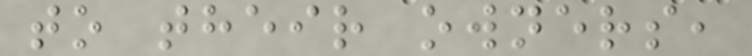to their owners,
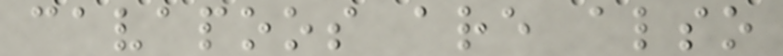cavapoos are also
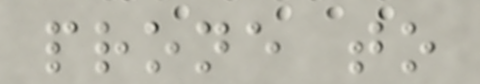prone to
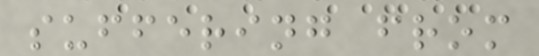suffering from
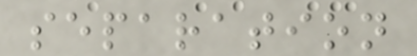separation
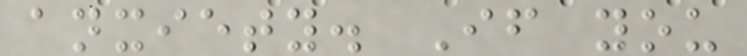anxiety. If you
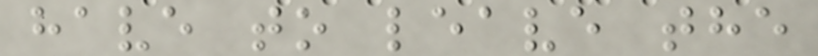have to leave the
